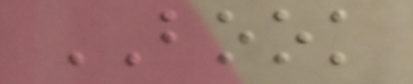BOOK
